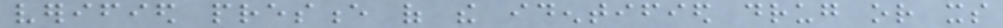verified presence of the identified drug or its
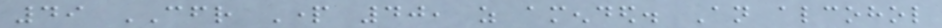49 CFR Part 40, as amended. An alcohol
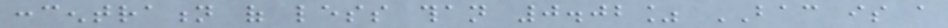concentration of less than 0.02% BAC is a
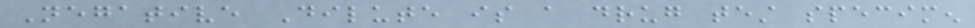Negative Dilute is a drug test specimen
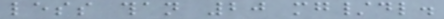less than 20 mg/dl.
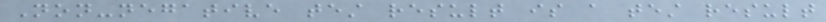Non-negative test result is a test result
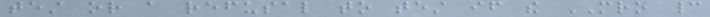test or a refusal to test if the MRO cannot
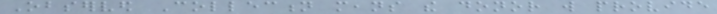Observed Collection means the donor will provide
